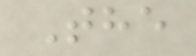The
